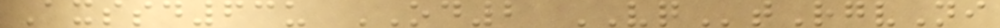Axssd63u OD2 VQtRgvNi
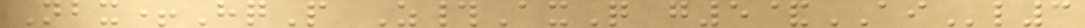Nbx+HqP Z#AxQ g5&AIl3
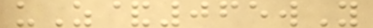uZ&065wY
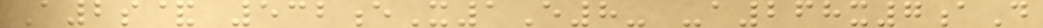A2s& 532eX1E8- -a268x7aD
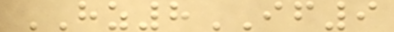HZ8IF9
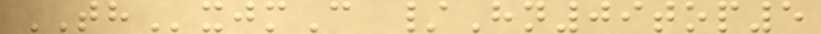THxjmC /Hn09top5
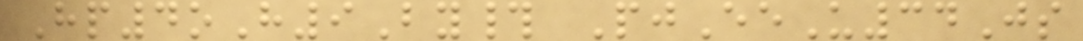Hp4oH9By# PjEeU34Js
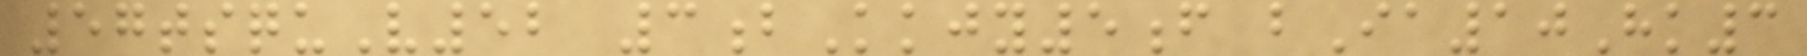57tsquV52 3bKkjy5f bIa10Hk3
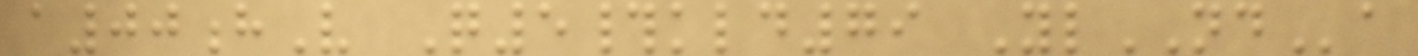a00hV Q5#kld79 YlNDa
